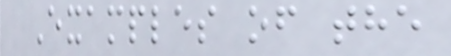Examples of the
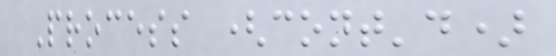Process (cont'd)
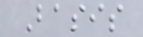Basis
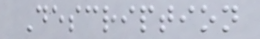Description
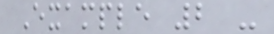Example 2 -
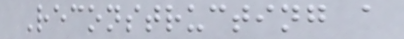Reconstructing a
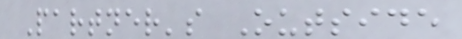Partner's Outside
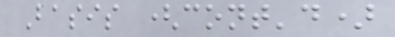Basis (cont'd)
